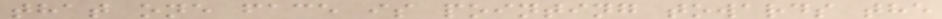that one face is pointing towards the
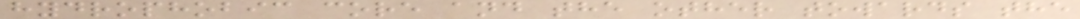hydrophobic core and the other towards the
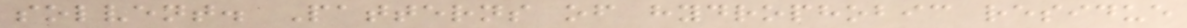solvent. Patterns of hydrophobic residue
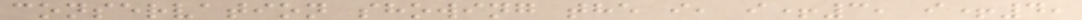conservation showing the i, i+3, i+4,
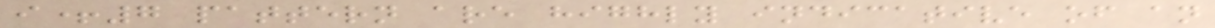i+7 pattern are highly indicative of an
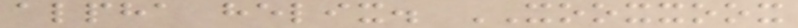alpha helix. XOOXXOOX
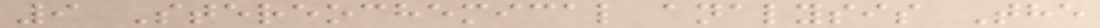9 Stereochemical analysis The
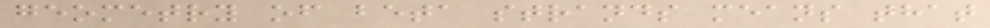geometry of beta strands means that
